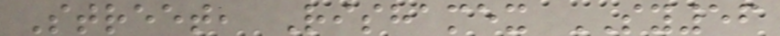Street, Rishamex SY56
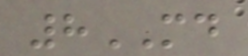8MD
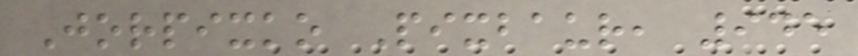Jorpixko Pixbaur, 945
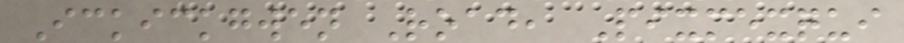Ickickgwen Road, Pixmexqui
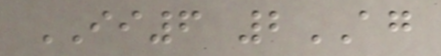II6 2AG
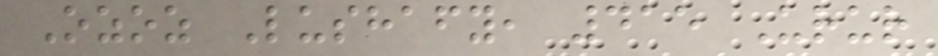Ozoz Lushafy, 415 Urur
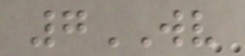7WV
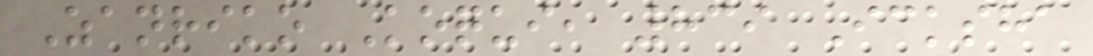Zanriko Koqui, 839 Icksha
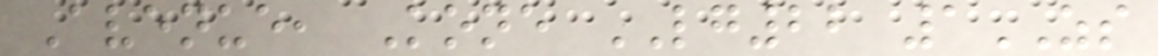Avenue, Kone LG22 1ZS
